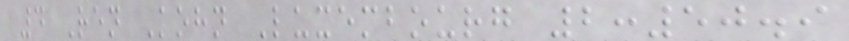4 Ren Kohn Luxembourg 2:50.9
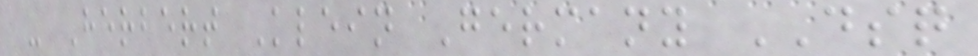- Herbert Klein Germany DSQ
